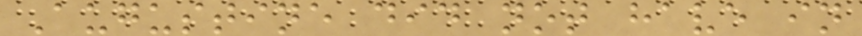Augustine did not have in
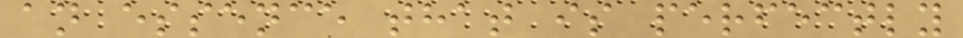an essence that is perfectly
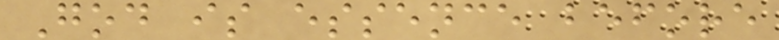God is essence before
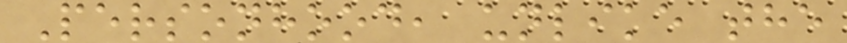Personhood, unlike the
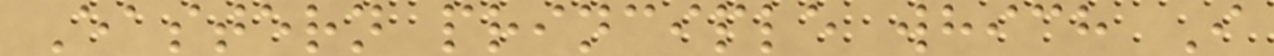Eastern principle which I
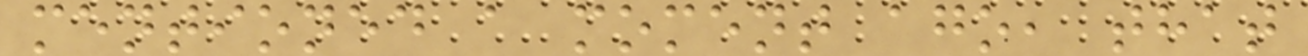mentioned a moment ago, that
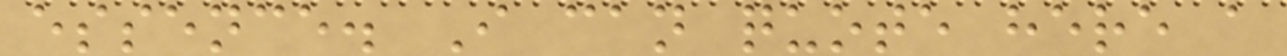essence. I can quote here a
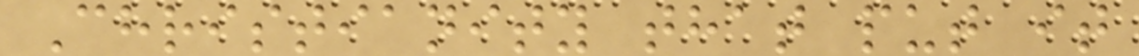Christianity that put it
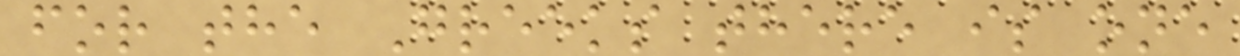for the Greeks there is one
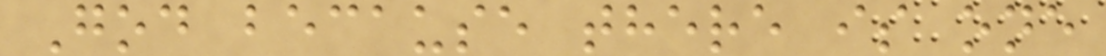God because there is one
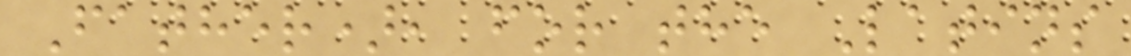Father), for the Latins
